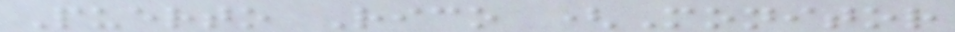Puerto Rico (Monitor
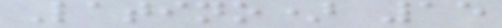Latino) 15
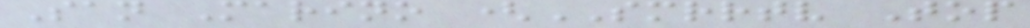San Marino (SMRRTV Top
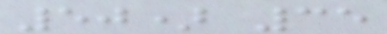50) 35
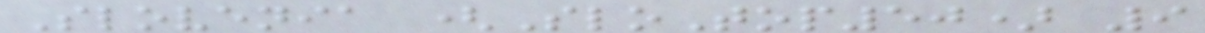Slovenia (SloTop50) 9
